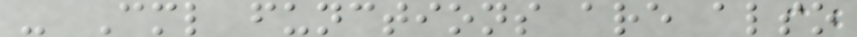- Cml functions are also
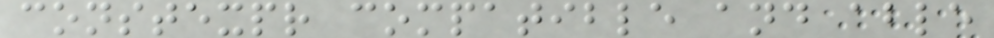constexpr compatible and able
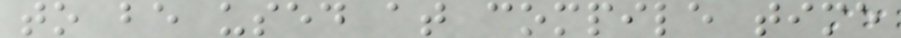to be used at compile time
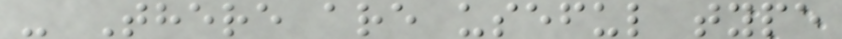- There are useful type
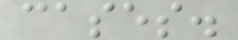cases.
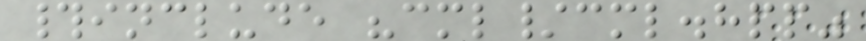#include "cml/cml.hpp"
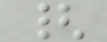{
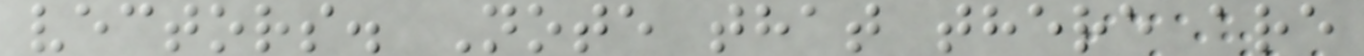vectors. Note that there are
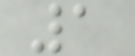1
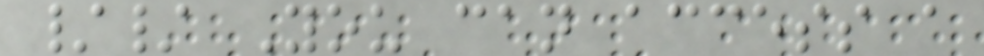// You can access a
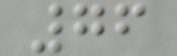76
